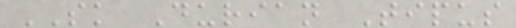SK Durian Tipus
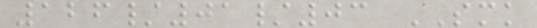126/01/03 SMK
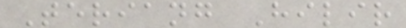Teriang Hilir
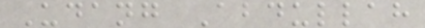Udang Abdullah
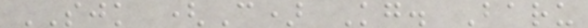SJK (C) Kg. Baru
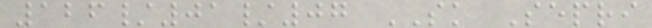126/01/07 SK Sepri
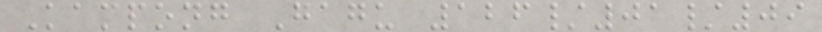Kampong Gagu 126/01/09
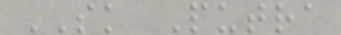SK Putra
